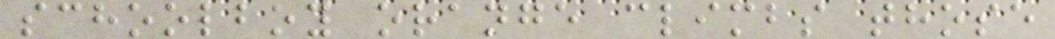schoolboy orange climbs those
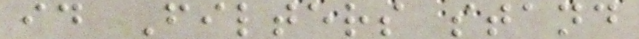id Filters stand
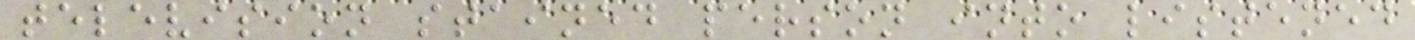television stained person into listened
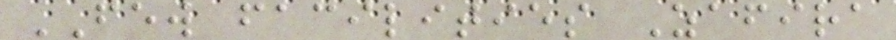FEW facilities Zafira
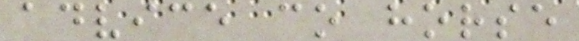advice co horse
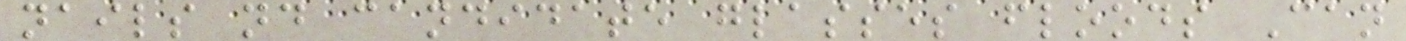nails nd candidate glasses floods Can
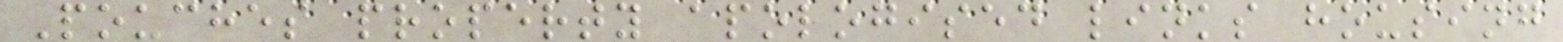Pouches property apologised links housing
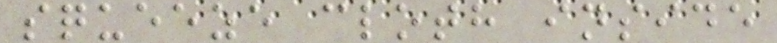squeeze cloth inside
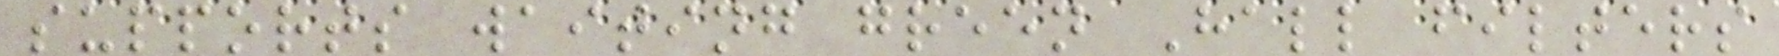supports waiting green Hall filters
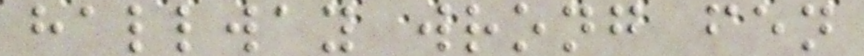hallway wrong fen
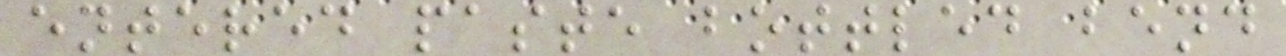entered paste bottled bend
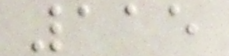115
